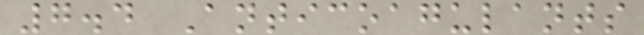7.4 Anticoagulants
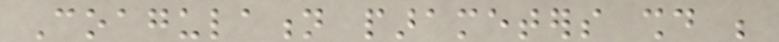Coagulation parameters should be
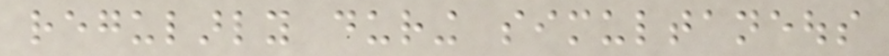regularly during simultaneous
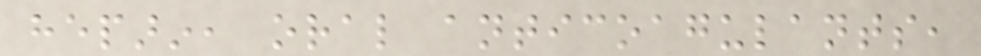heparin, oral anticoagulants,
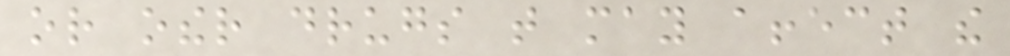or other drugs that may affect the
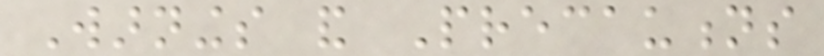Warnings and Precautions
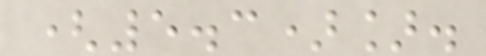(5.3)].
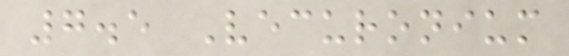7.5 Vecuronium
